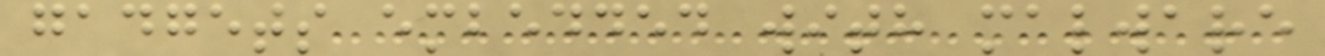gadgets embedded with malware
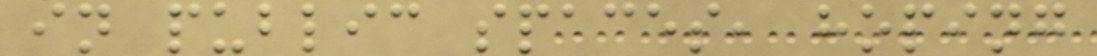in public spaces, hoping
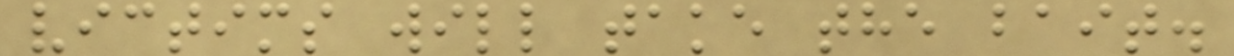victims will take the bait.
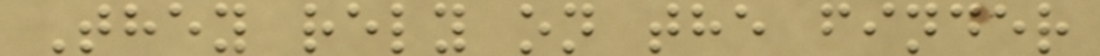They rely on the finder
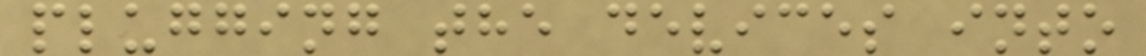plugging the devices into
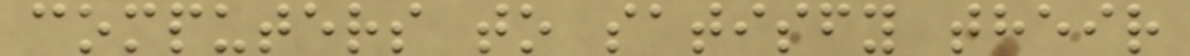computers to satisfy their
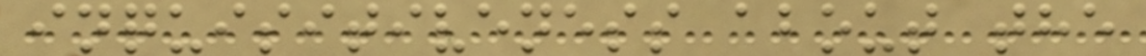inquisitiveness about the
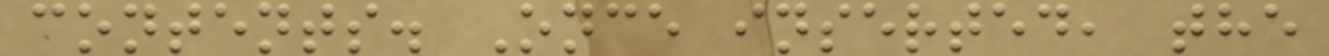contents. Once inserted, the
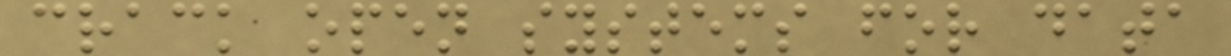crack open systems for data
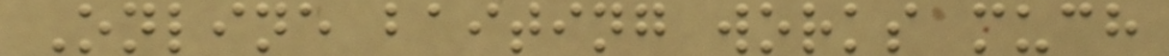Online baiting works much
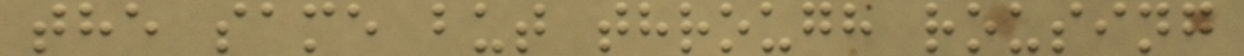the same but through rousing
